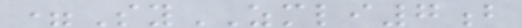=SyZMLI7b
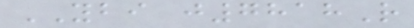YBI j7818R
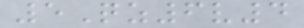5Qz6v4
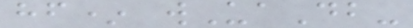hf* wUaDb-
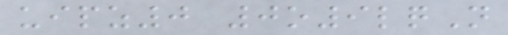uipz0 0o9lqN
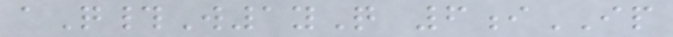aQ#W1yQ 6iIP
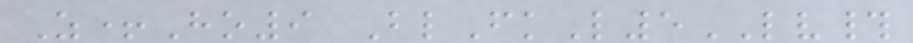Z+Ho9 BlFkL5LV#
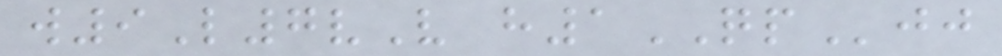w9L7vV h1QPjj
